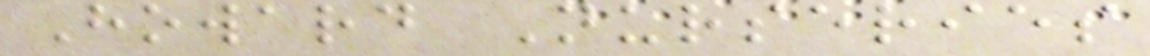Howard Nurseries
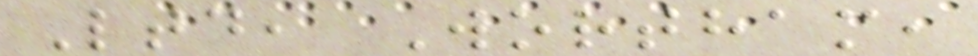Ltd, Wortham,
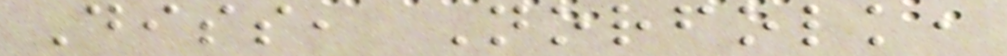Diss, Norfolk,
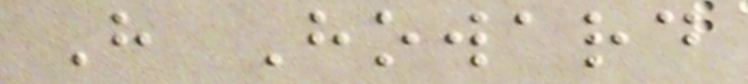H Howard
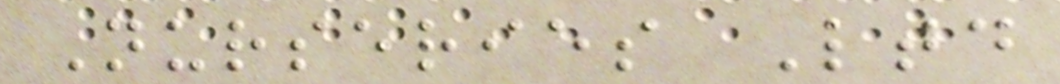Nurseries Ltd
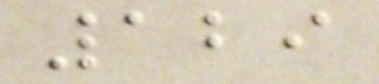129
